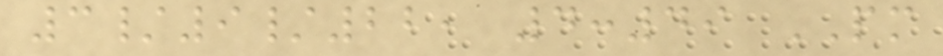3/9/22, 4:49 PM
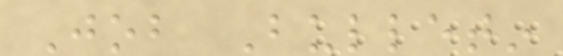Job Bulletin
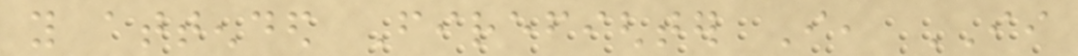you attended Firefighter I, II
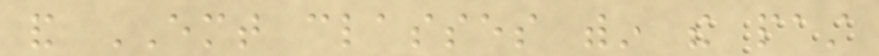and EMT classes within the past
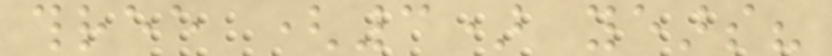three (3) years?
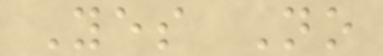Yes No
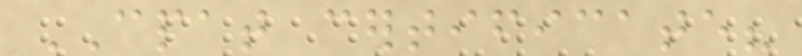CPAT certificate?
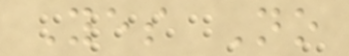Yes No
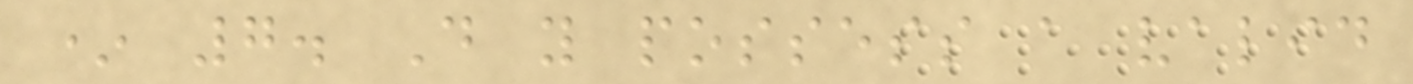* 7. Do you possess a valid
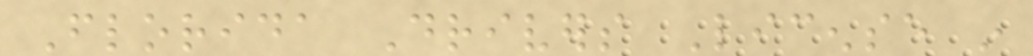Florida Drivers License in
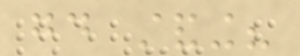good standing?
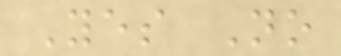Yes No
